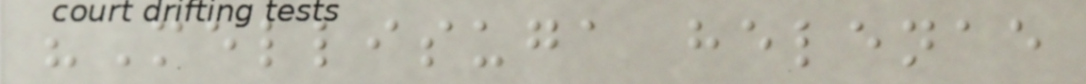"Mellisuga helenae
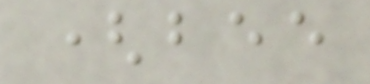(bee
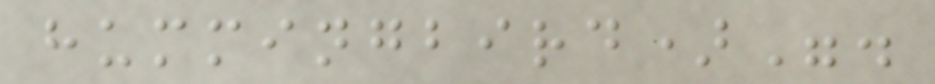hummingbird)".
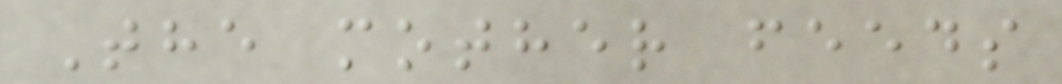The mother feeds
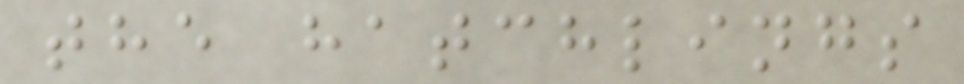the hatchlings
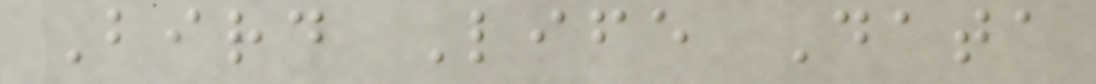Bird Life Data
